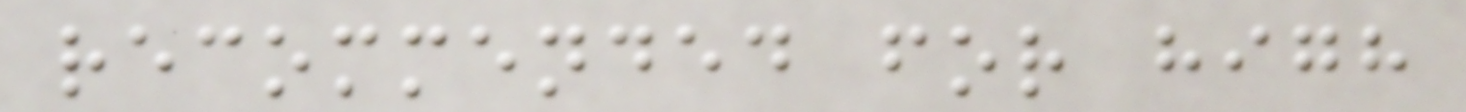recommended for high
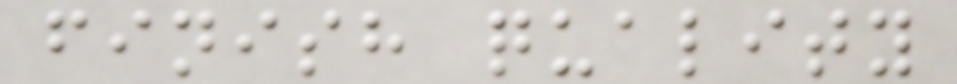finish quality
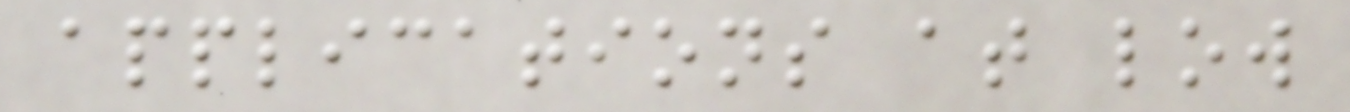applications at low
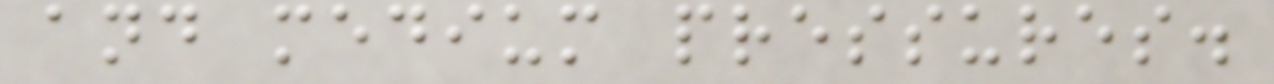and medium pressures.
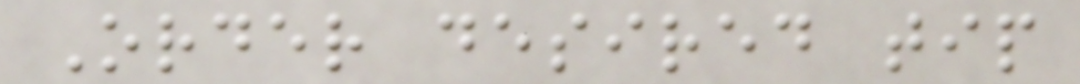Order desired tip
